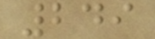249
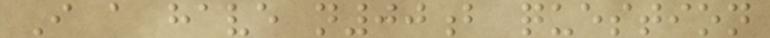I a have n00b question
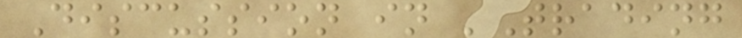Discussion in 'Trading
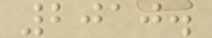2010.
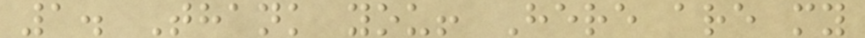1. Thank you! Here are my
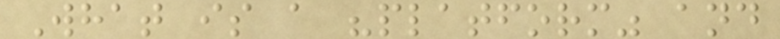What is a "platform" and
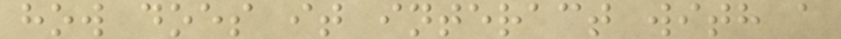how does it interact with a
